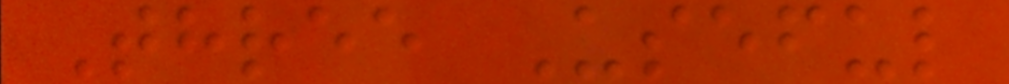Three Useful
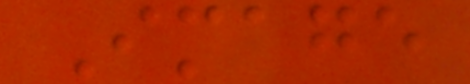Image
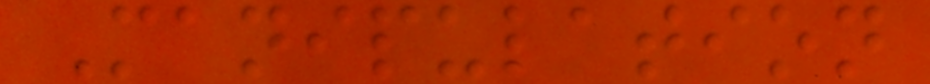Manipulation
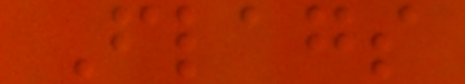Flags
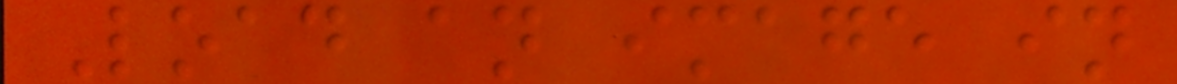Load an image in
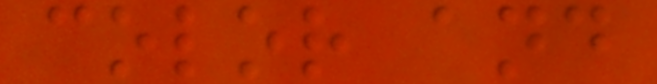color and
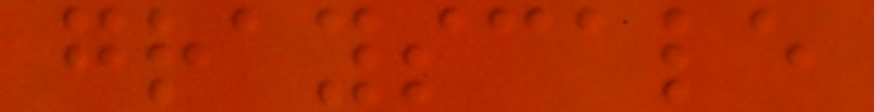grayscale
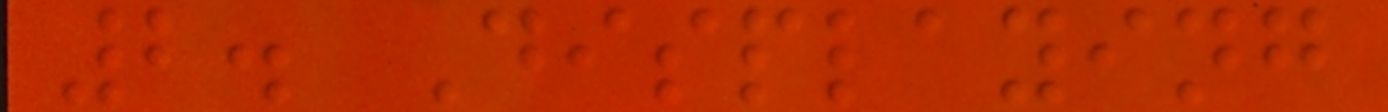2. Displaying
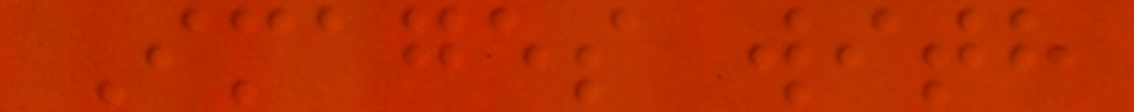Images with
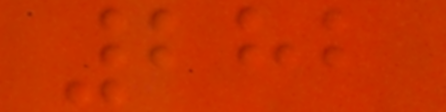282
